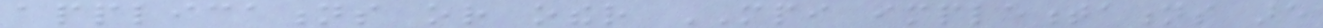applications or other MPI implementations are
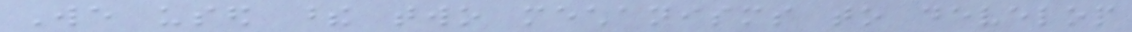We used these two mechanisms to develop
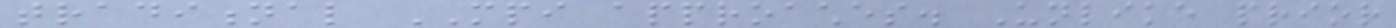traditional MPI approaches. Unlike prior
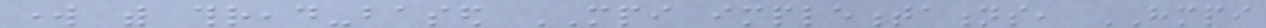work with thread-based MPI implementations, HMPI
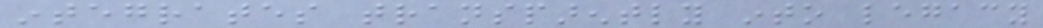integrates transparently into legacy
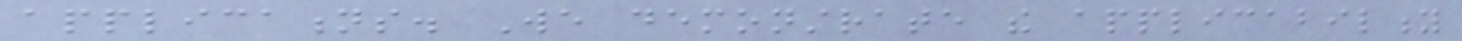applications. We demonstrate the applicability
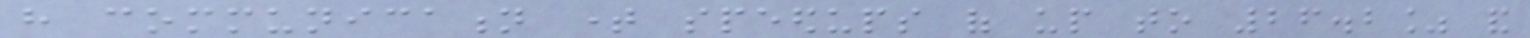have communication time speedups of up to 26.2% and
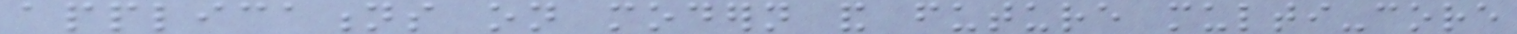applications on modern and future multi-core
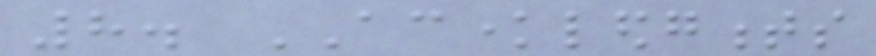8. ACKNOWLEDGMENTS
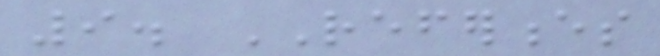9. REFERENCES
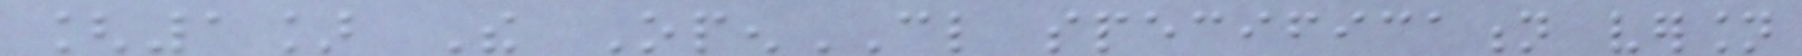[1] The OpenCL specification version
